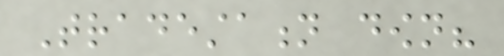Tradestation down?
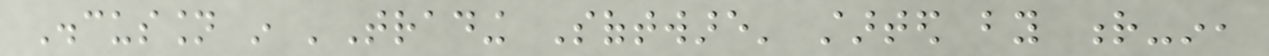Discussion in 'Trading Software' started by r-in,
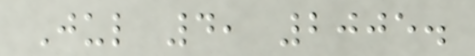Jul 4, 2005.
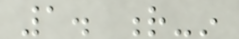1. r-in
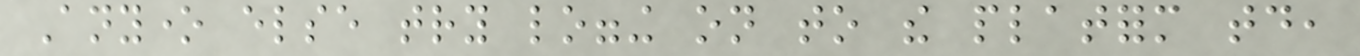Anyone else try logging on to the platform today,
